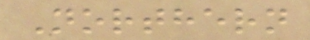Northern
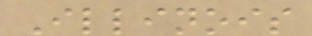Illinois
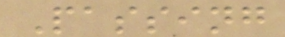Passing
